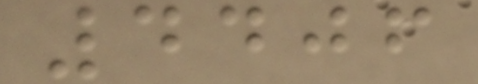4406
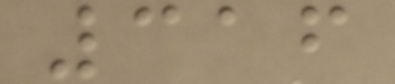316
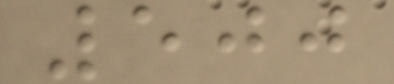500
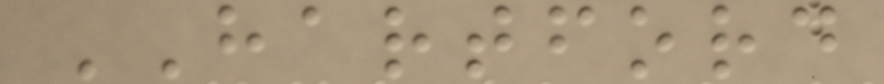HARTFORD
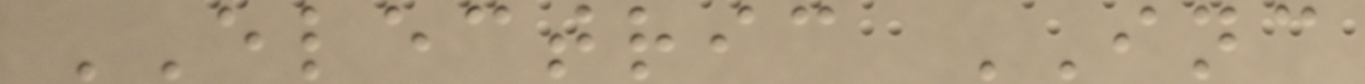ELECTRIC INC
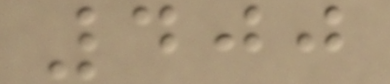400
